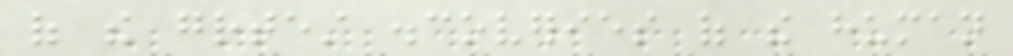of the greatest discoveries of the human
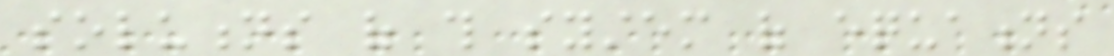solutions of this system of equations
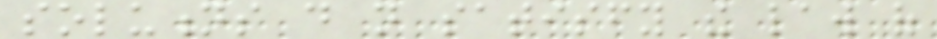solutions do not satisfy the law of
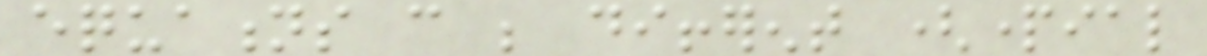equations can be different (partial
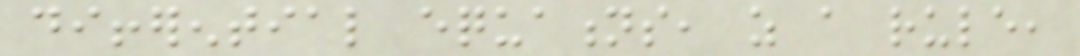differential equations, as a rule,
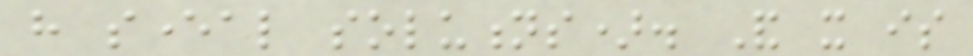have several solutions). And it is
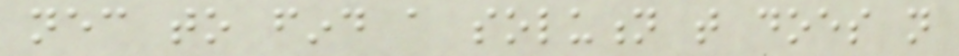necessary to find a solution that does not
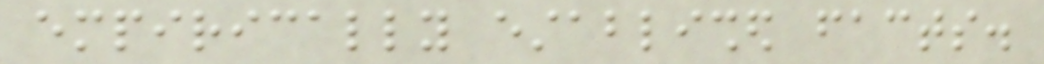empirically established facts.
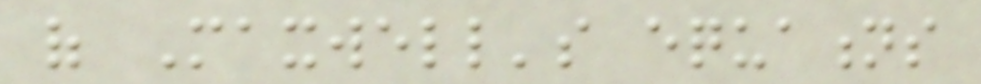of Maxwell's equations
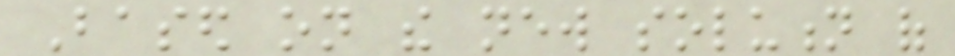Based on the new solution of
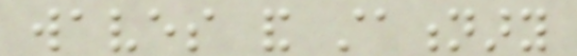waves and stationary
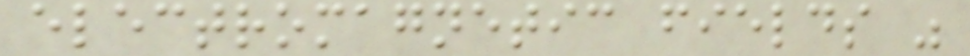electromagnetic fields was
